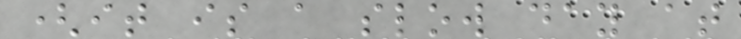(it is a slow day at
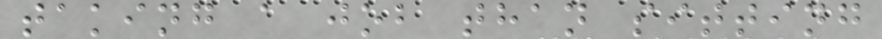taking a job than sitting
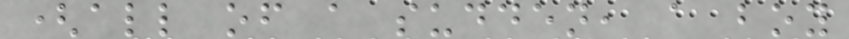(all of a sudden, a boy
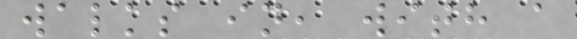walks in, with a
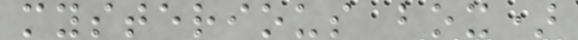mysterious box)
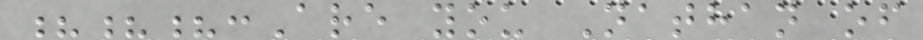???:Are you Nathan of
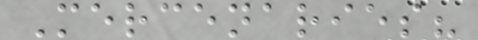Mercenaries?
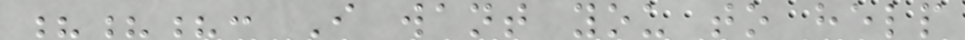???: I want you to help
